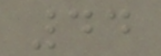44
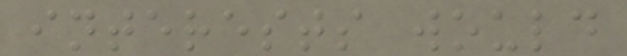interests would
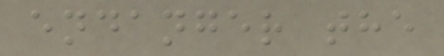endanger the
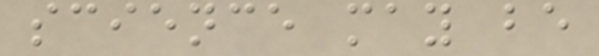science may be
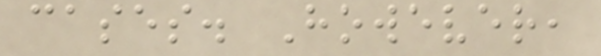cases. However,
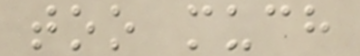too much
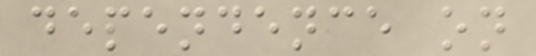dependence on
